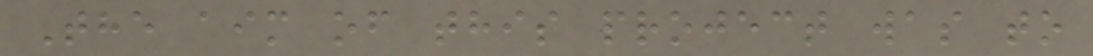The aim of this project was to
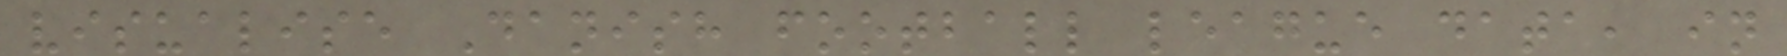visualise Danish football league data, in
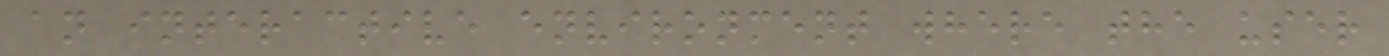an interactive environment where the user
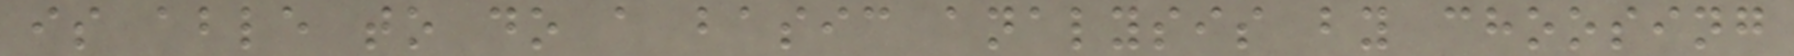is able to do a basic analysis by choosing
